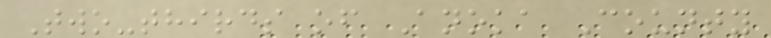Two-thirds of Anoka County
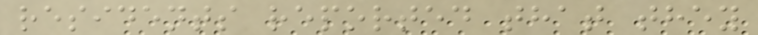residents reported that they
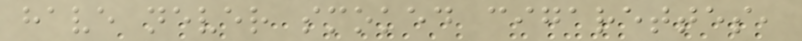have never smoked cigarettes,
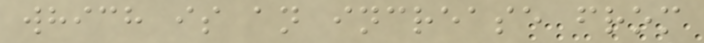which is an increase from
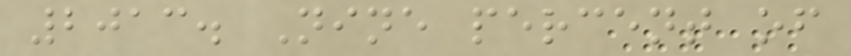2013. Nine percent of
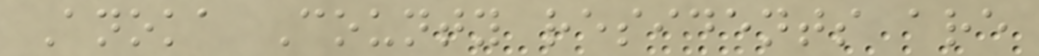Anoka County residents are
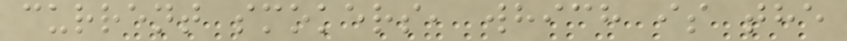current smokers, which is the
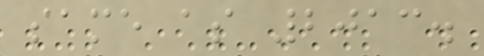same as 2013.
